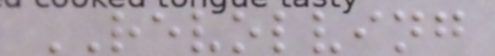REVOLVING
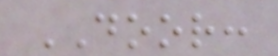DOOR:
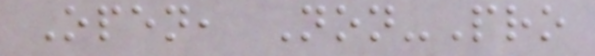Open, Non-Pro
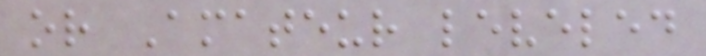or Amateur leveled
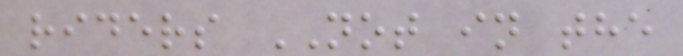riders NOT in the
